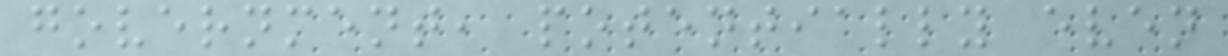government, potentially even
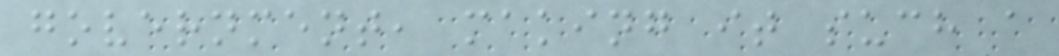government, making it such a
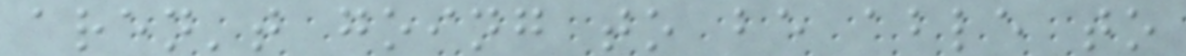aren't going to be able to
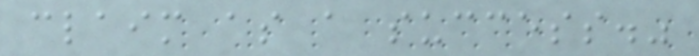claim as a success."
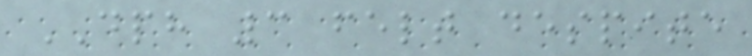DPH 3 felt despite
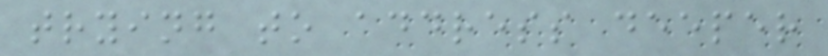trying to address deeper
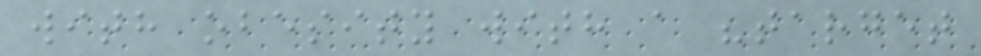with obesity with a "target
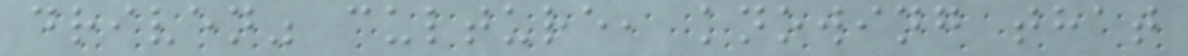driven" culture, knowing that
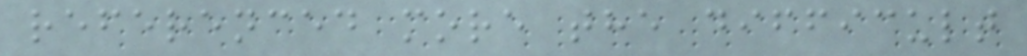referenced more the difficult
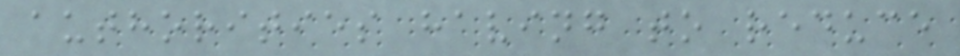authorities having to reduce
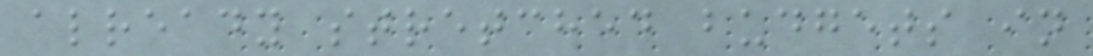already stretched budgets in
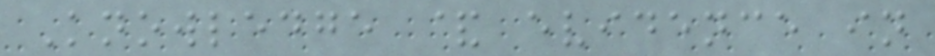Knowledge & evidence in
